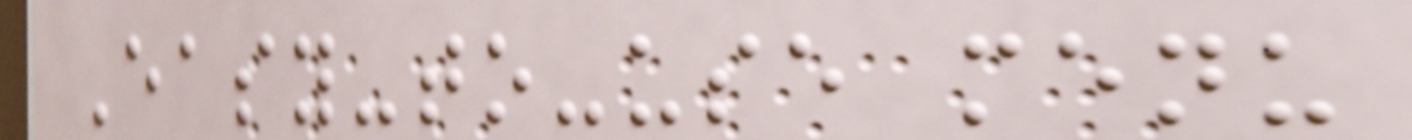Easy-to-use menu
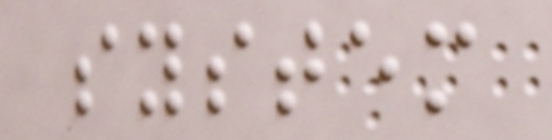system
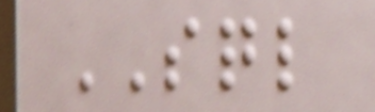SQL
